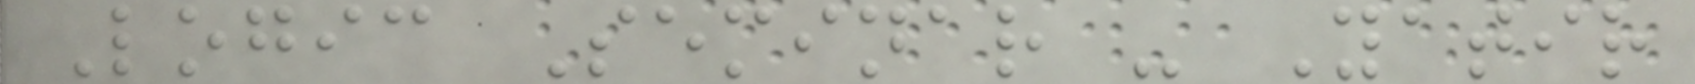Logic Seminar - Yatir
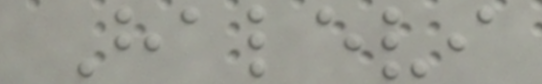Halevi
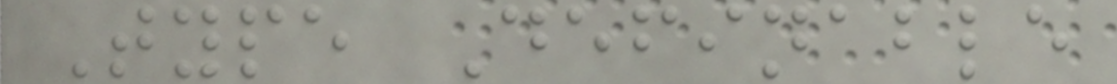Type Definable
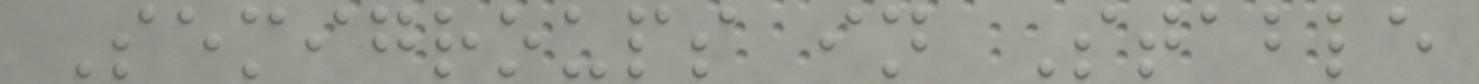Semigroups in Stable
